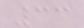33
